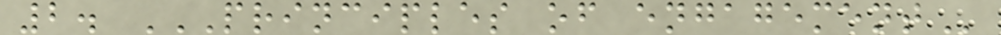2. PRINCIPLES OF ENGAGEMENT
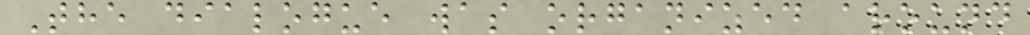The dialogue was organized around
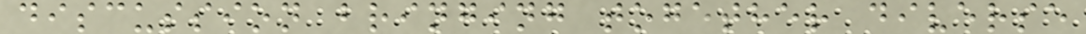discussion bringing together diverse
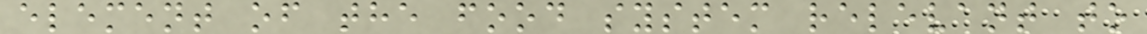element of the food system relevant to
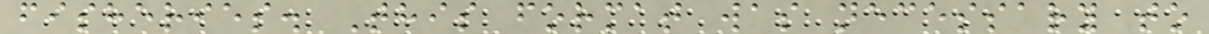fisheries. This format was necessary to
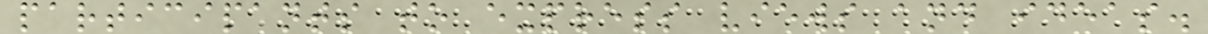participants to express views and ideas.
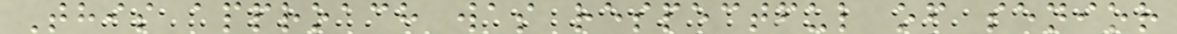This approach was respectful of senior
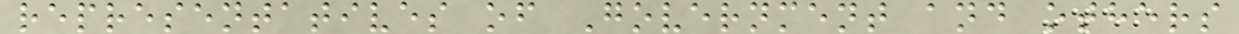representatives of Government and others
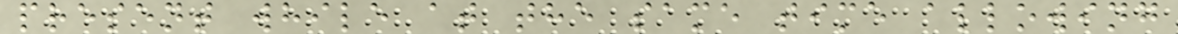present while at the same time allowing
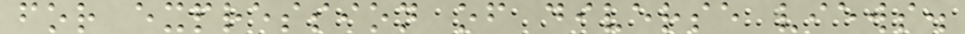for expression of diverse views.
